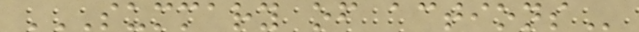SUMMARY OF ACTIONS
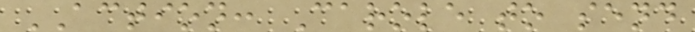ACTION: Carole to send
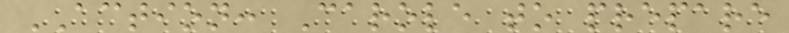ACTION: Carole to prepare
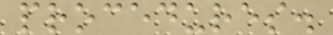procedures.
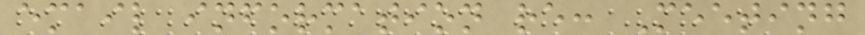email information re: Meeting
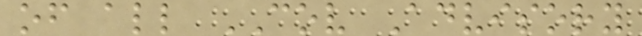of all COV Advisory
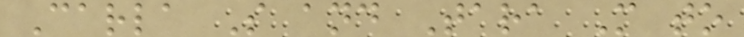Carla S and Tara M to
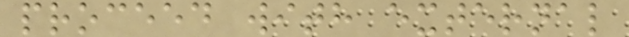proceed with external
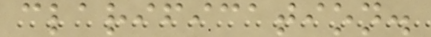clarification.
